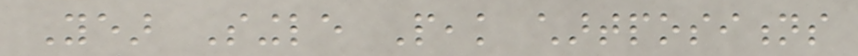Year Single Peak chartpositions
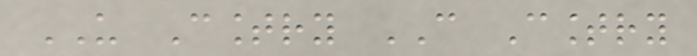US Country CAN Country
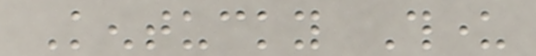Kentucky Thunder
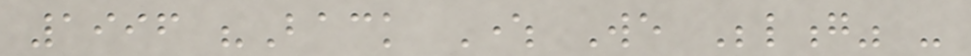1996 "Back Where We Belong" -
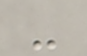-
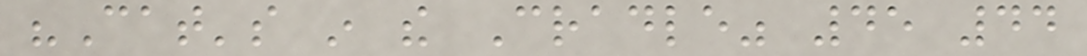"Cat's in the Cradle" 45 44
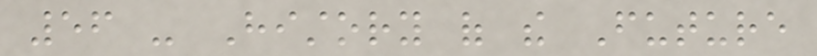56 - History of the Future
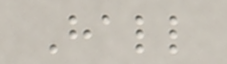Hall
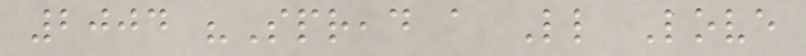2004 "Spread a Little Love
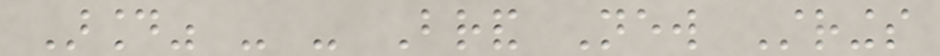Around" - - Brand New Strings
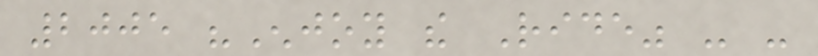2005 "Enjoy the Ride" - -
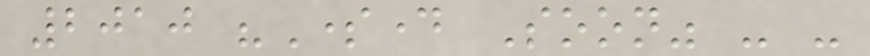2010 "Someday Soon" - -
